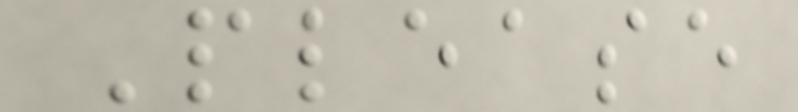Please
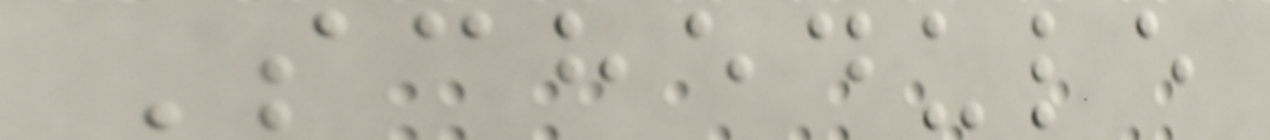Schedule
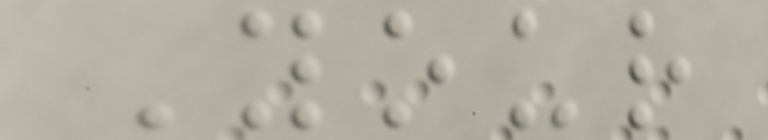Your
